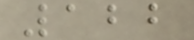122
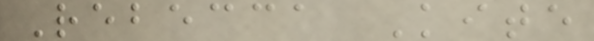Rebecca Kite
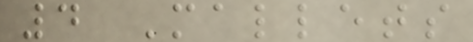4 Mallets
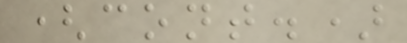(cont.)
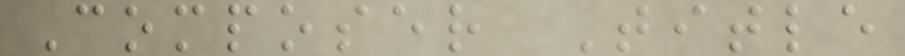Composer Title
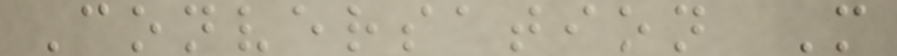Conversation M
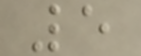5
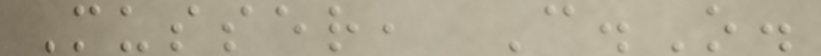Musser, C.O.
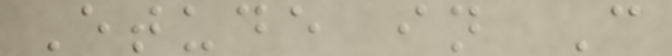Etude in C
